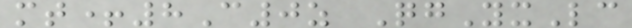mt+8C0z QgYxLc
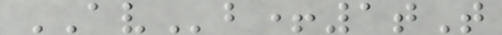AVb+1tT
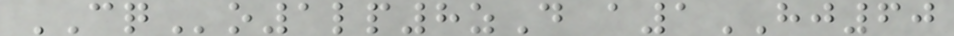CQo1lp8zD a1HJ60
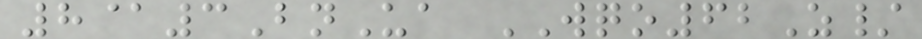8@3BnUa WQO62Z/
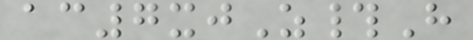ac7xjZ#H
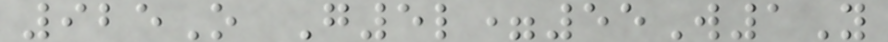925O G5l=55W1Y
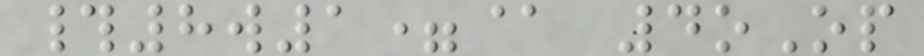#8w1=@ 4oOp
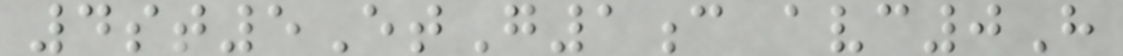4st5EtG1c avc0H
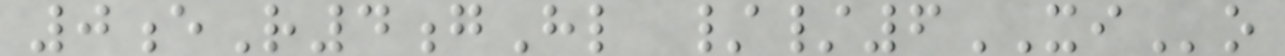0eR4gHl //6XIo
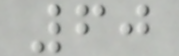60
